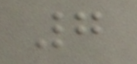7
